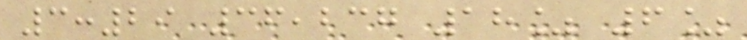3:29 36,237 18% 6%
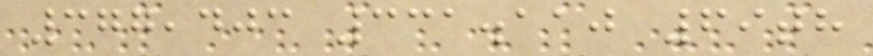377,403 331.110 69th
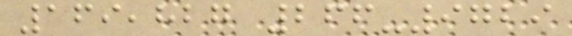169,827 266-9729
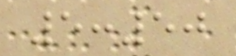5:50
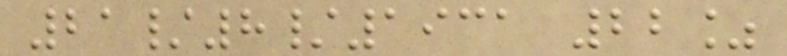21/8/1931 22%
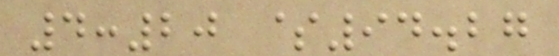4:20 $94.27
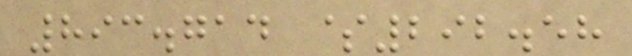893.714 $292.58
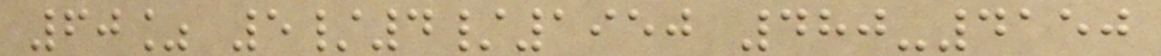60% 5/4/1950 480-4150
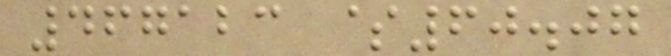467123 $60.07
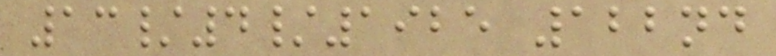13/4/1925 122nd
